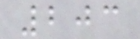203
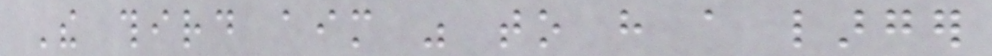The third aim was to have a larger
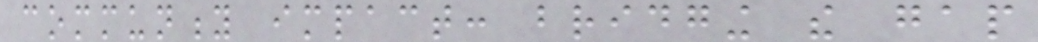community impact: bridging the gap
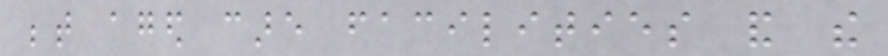between aged care facilities and the
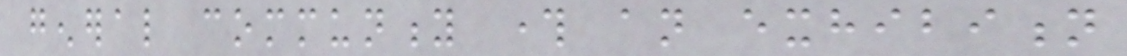general community through an exhibition
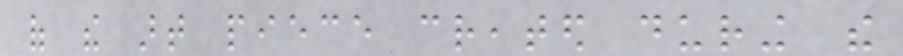of the art piece created during the
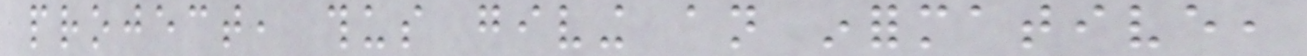project, thus giving an informative,
